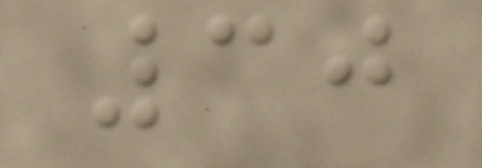30
